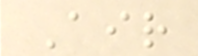Air
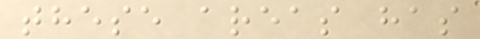these areas has
